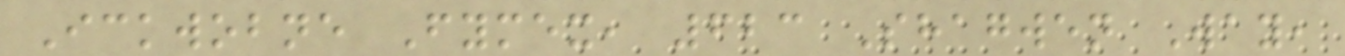Ickwobne Fymex, 623 Shagwen Way,
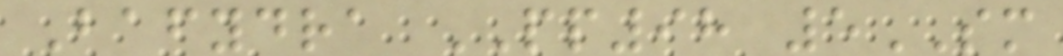Bafydra PP98 5SM
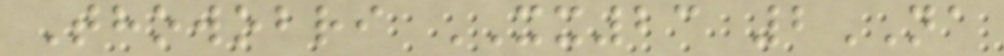Thowobri XX23 2NA
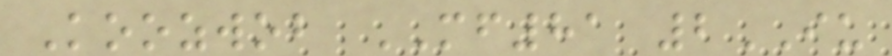Koozwob MF81 2IU
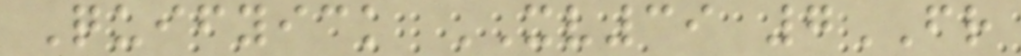Quifyick XV39 7FR
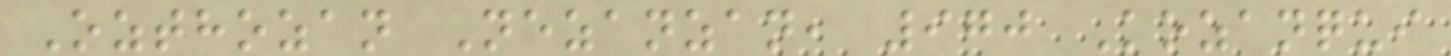Ozthozan Nezanzan, 970 Kozanqui
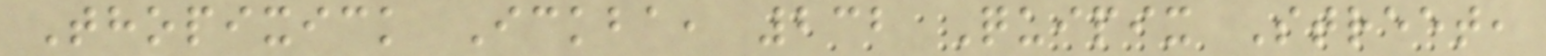Thopixick Ickba, 232 Quipix Street,
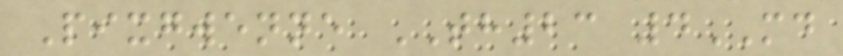Pixgwenne TH23 4MD
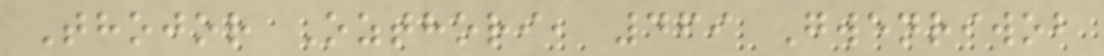Thojor Ozthori, 469 Gwenriwob
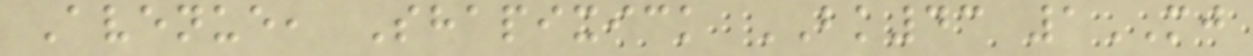Avenue, Shapixick BK43 1MJ
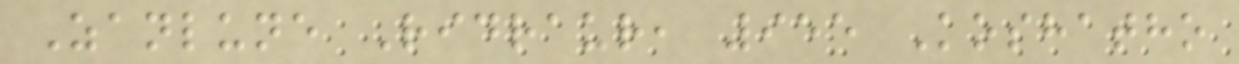Zanlune Ridraur, 955 Koshatho
